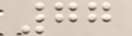77
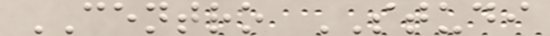CENTRO STUDI
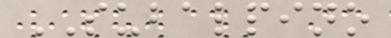SUBALPINO
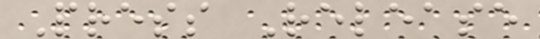Press Release
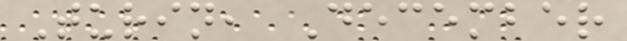Turin, December
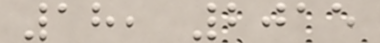18, 2015
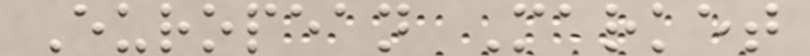European Market
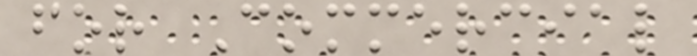for Commercial
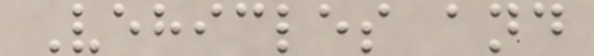Vehicles and
